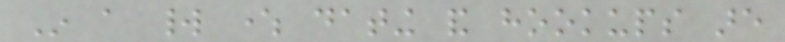In a world where dating and hookups are
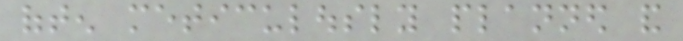often meticulously planned and
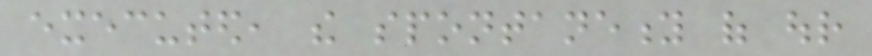executed, the spontaneity of our
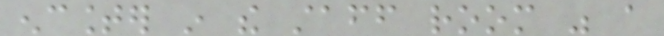encounter in the staff room was a
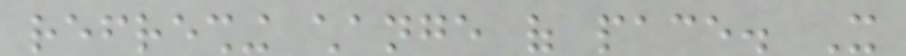refreshing change of pace. It
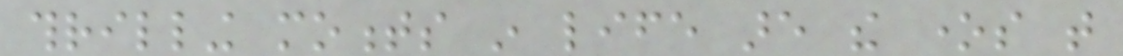thrilling moments in life are the ones that
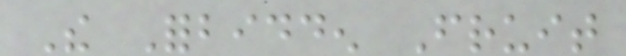The Forbidden Fruit
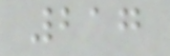217
